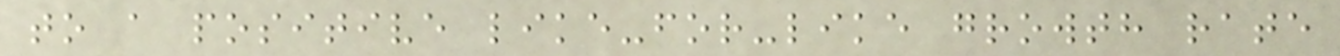to a positive like-for-like growth rate
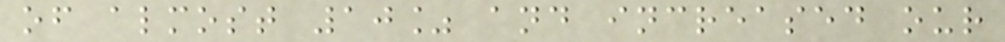of almost 10% and increased our
